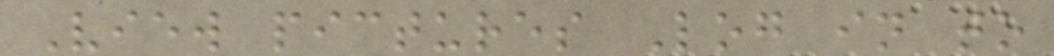View pictures Log in to
